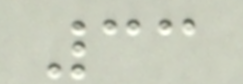33
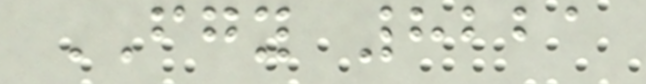FGY 8221
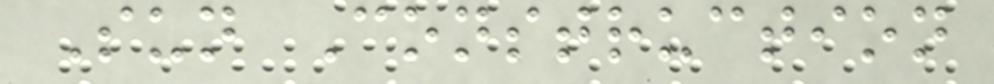Sun Construction
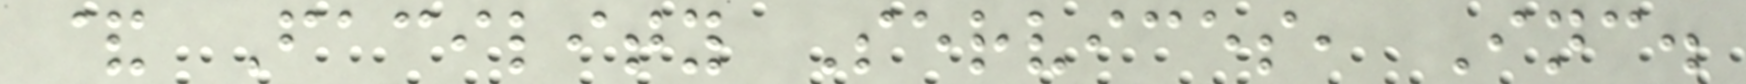& Facility Services, Inc.
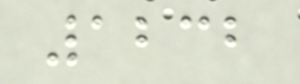1232
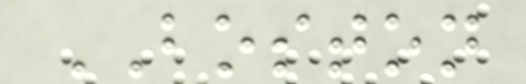BOSTON
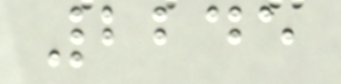2245
